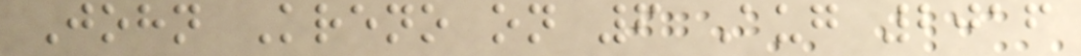John Kreno on 6 Aug 2016
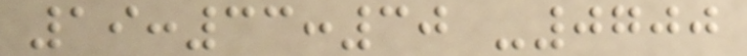19:33:30 -0700
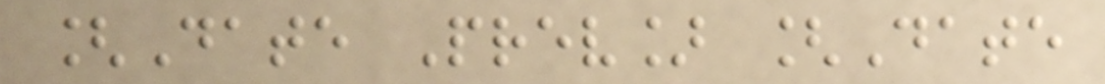[Date Prev] [Date
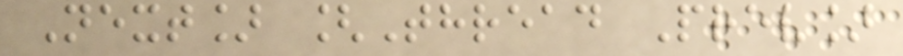Next] [Thread Prev]
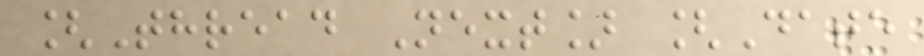[Thread Next] [Date
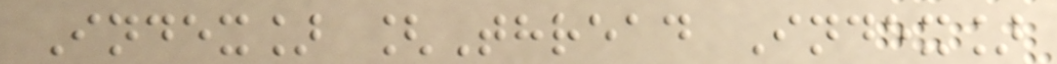Index] [Thread Index]
